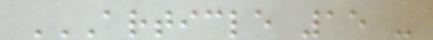ARTICLE 15 -
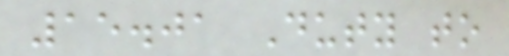15.01 Duty to
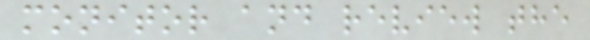monitor and review the
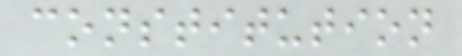constitution
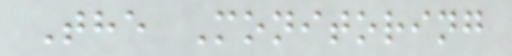The Monitoring
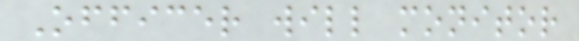Officer will monitor
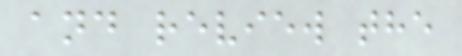and review the
